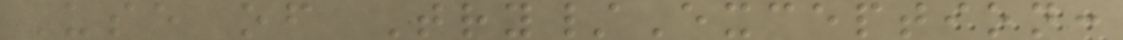Use of Try/Exception:
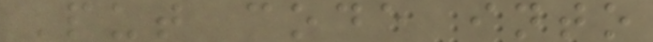Put code into
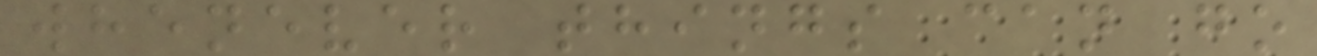whenever things can go
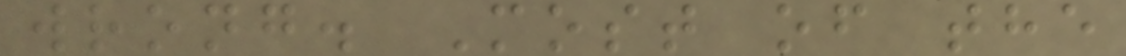wrong. Most of the
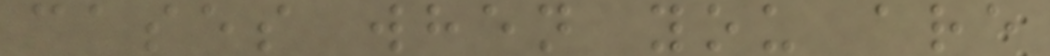cases when you are
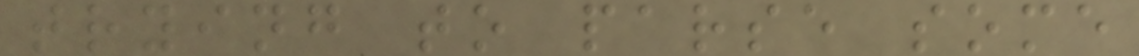trying to parse some
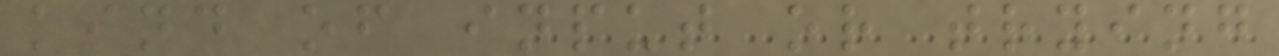kind of input or trying
